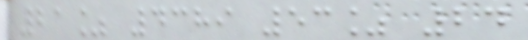21% 4389 53% 24
